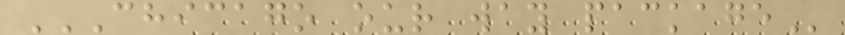CHICAGO OUR WAY PACKAGE
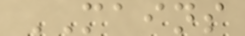MAINS
